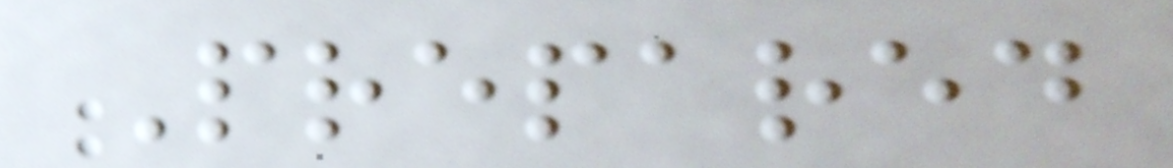Prepared
